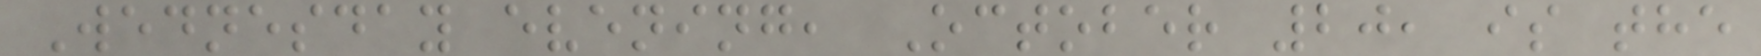Wednesday evening, October 20, is the
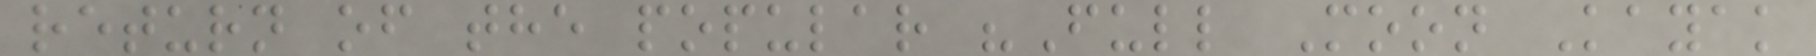return of the popular "Full Moon Kayak
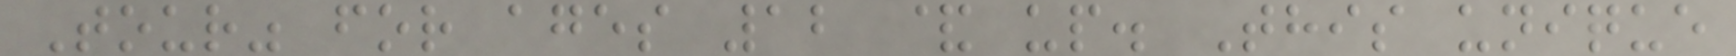Tour" for ages 12 & up. This unique
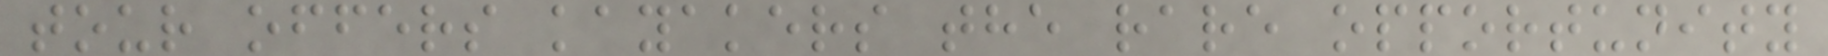tour offers kayakers the rare opportunity
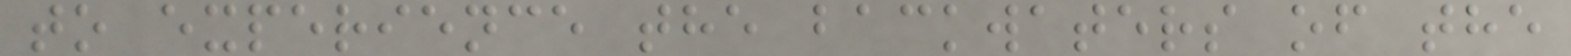to experience the backwaters of the
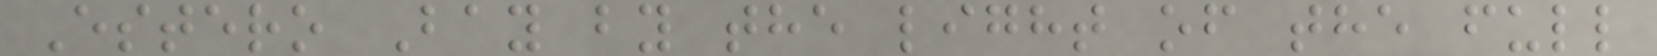Estero Bay by the light of the full
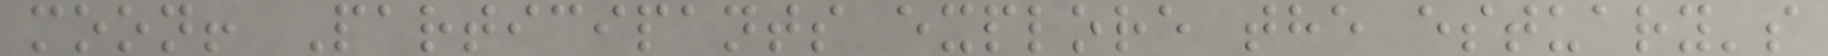moon! Participants explore the estuary's
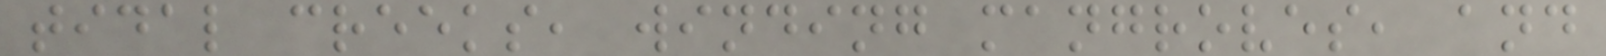tidal creeks, winding mangroves, and
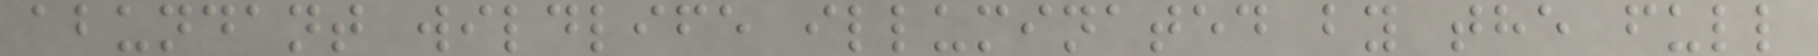abundant wildlife illuminated by the full
